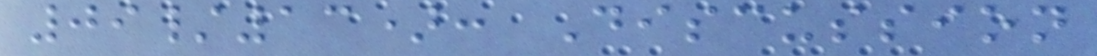09/13): Discussion
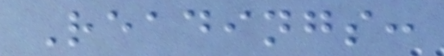Readings:
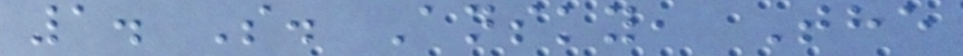1. S. Ansky, The
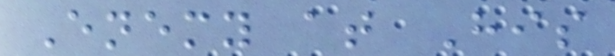Enemy at His
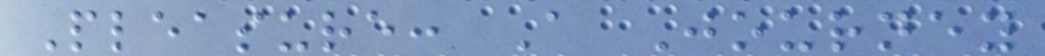Pleasure: A Journey
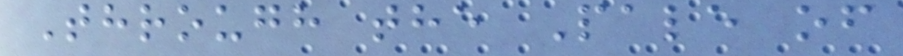Through the Pale of
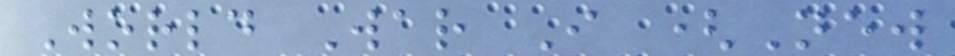World War I (New
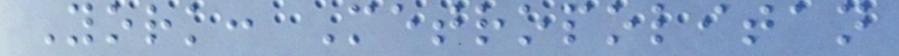York: Metropolitan
